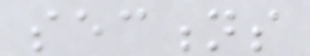sections
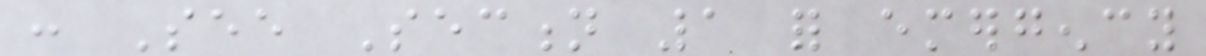: See Section 1 for emergency
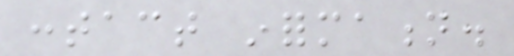contact information.
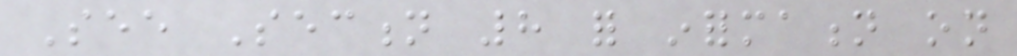See Section 8 for information on
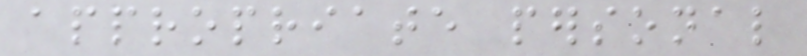appropriate personal
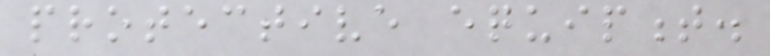protective equipment.
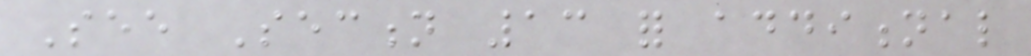See Section 13 for additional
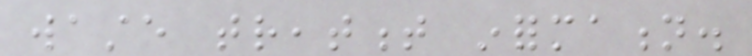waste treatment information.
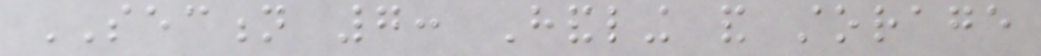SECTION 7: Handling and storage
